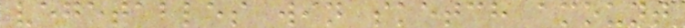vegetables win sketch amount
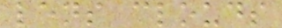lens clouds
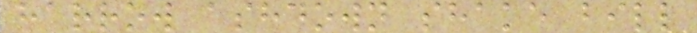harrow ashdown shake bill
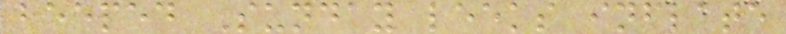beeped Sunday leeks inflate
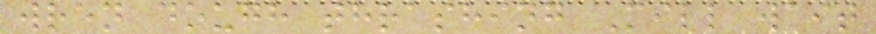wren dough thrashing Mill wait
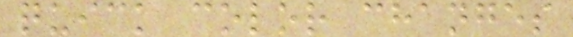quick color changes
